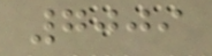7009
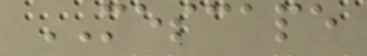MESCAPE
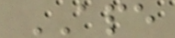APE
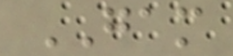GAM
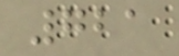721
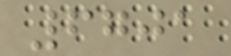6701
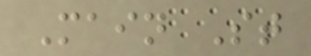Main St
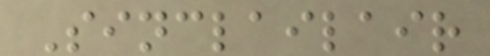Sinclailair
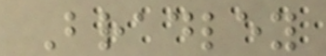Bradley
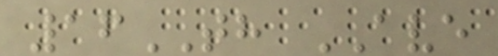16TH AVE
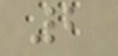2
